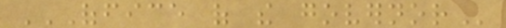OFFICE OF THE GOVERNOR
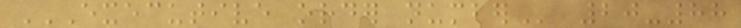EXECUTIVE ORDER NUMBER 20-88
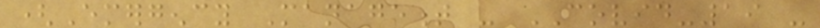(Emergency Management - COVID-19 -
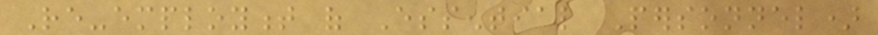Re-employment of Essential Personnel)
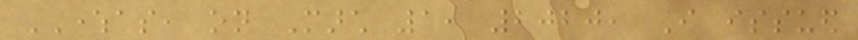WHEREAS, on March 1, 2020, I issued
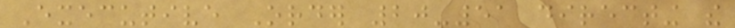Executive Order 20-51 directing the
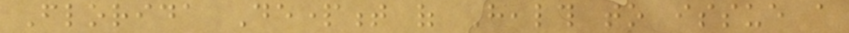Florida Department of Health to issue a
